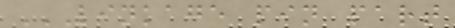LINKAGE PIN PART
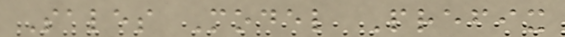Sales Model Prefix
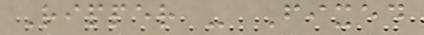Ripper - Fixed
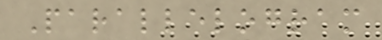Parallelogram
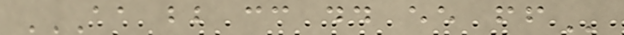AA BB CC DD EE FF
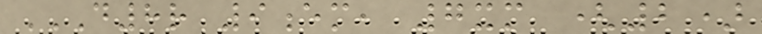D8R 9EM, 7XM (2)
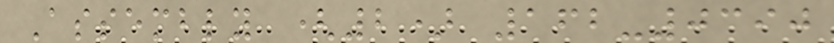Assembly (2) 162-0390
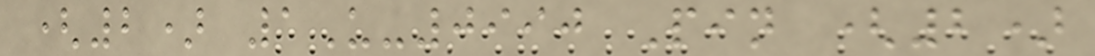(2) 1U-0990 Pin (2)
